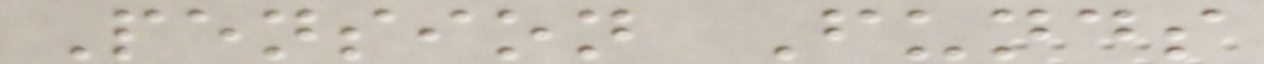Pension Funds
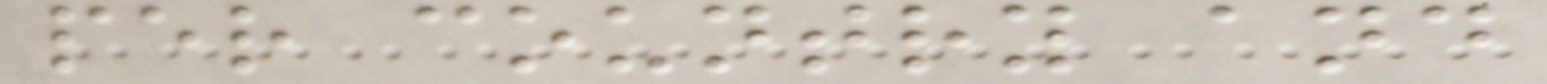per country and
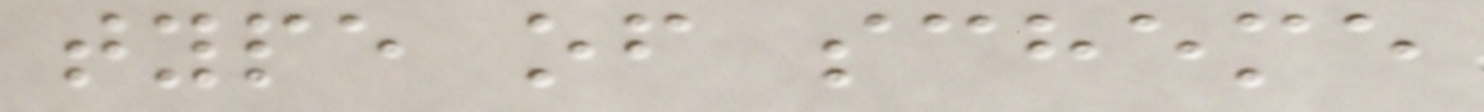type of scheme
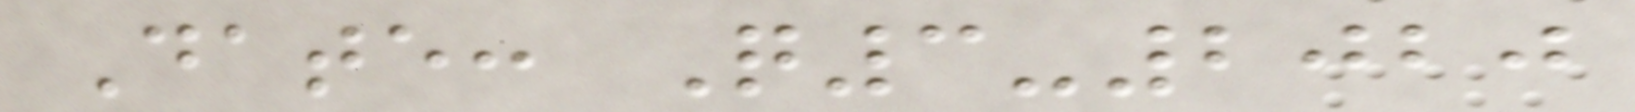Date: Q3-2020
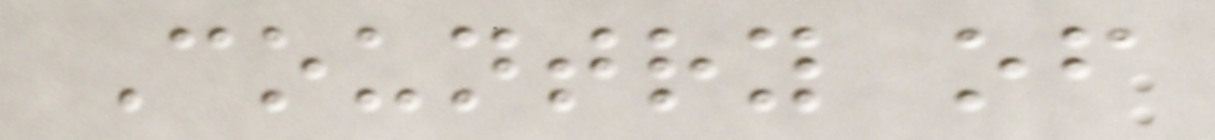Country of
